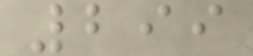299
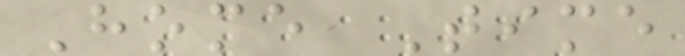Home Time
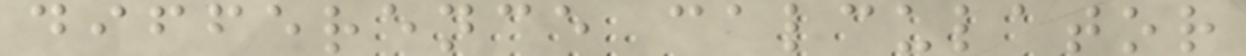difference calculator
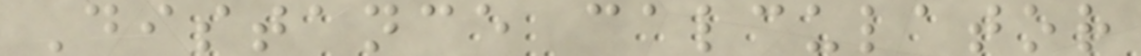Distance calculator
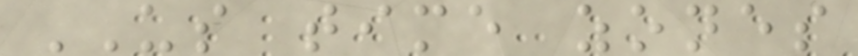US time zones
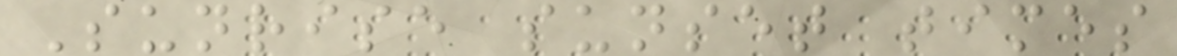Sunrise sunset times
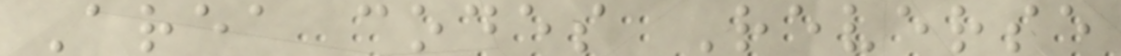Area codes Reverse
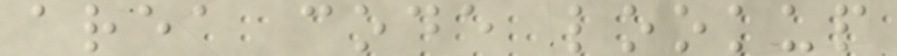area code lookup
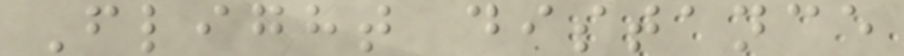Flight distance
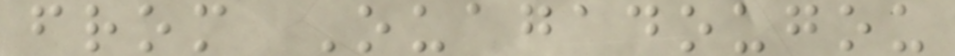from Ouagadougou
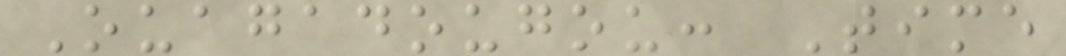Ouagadougou: Time
